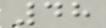48
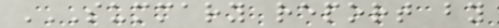SUMMARY REPORT BY
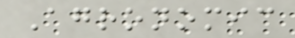Agronomic
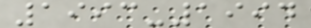1993-1994
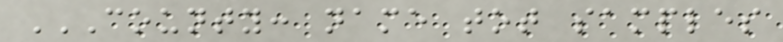COUNTY: NAME TOT SAMPLES
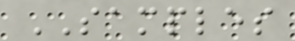SAMPLES
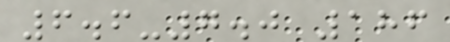6.6-7.0 186
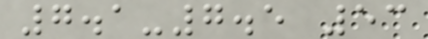7.1-7.5 53
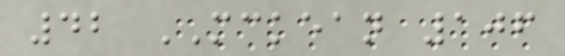42 MCKEAN 106
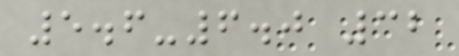5.6-6.0 32
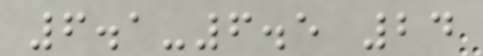6.1-6.5 24
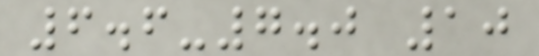6.6-7.0 10
